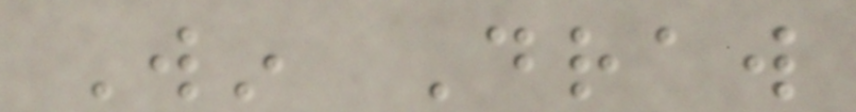Win Draw
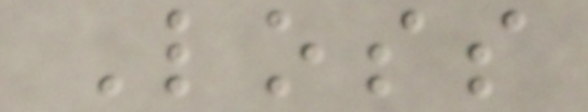Loss
